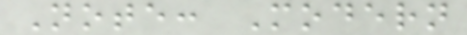Note: Modern
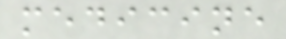medicine
